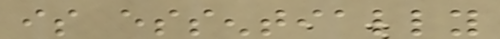is essentially
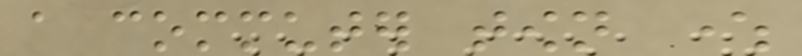a commuter town where
